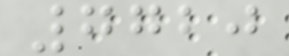7720
